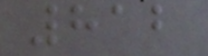812
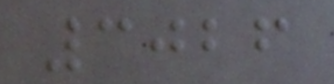3026
